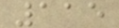115
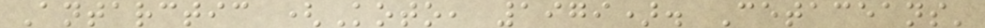Antarctic (Koto, 1979). Cetaceans'
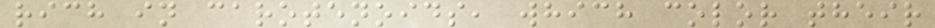rich in carotenoids, which color their
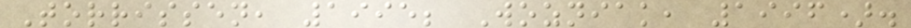Torrissen, 1995; Wozniak, 1996).
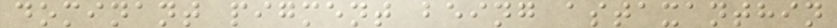dominant pigment being astaxanthin
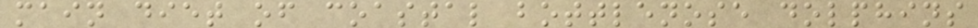main diet of coastal bottlenose dolphins
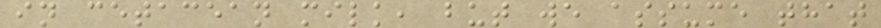in cetacean milk, but we assume that
